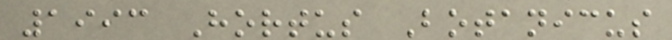1993 Hortus Botanicus
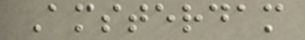Amsterdam
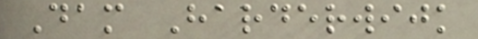Dam Harderwijk
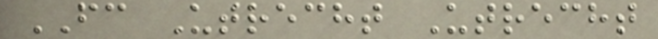FC Utrecht Utrecht
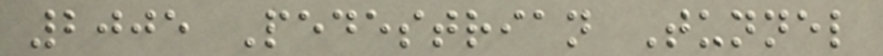2005 Pedestrian Tunnel
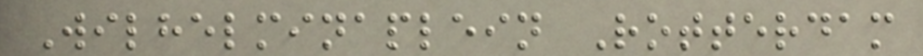Wilhelminaplein Rotterdam
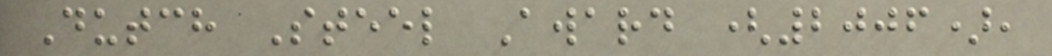Dutch Steel Award (2006),
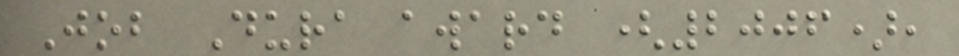Job Dura award (2006),
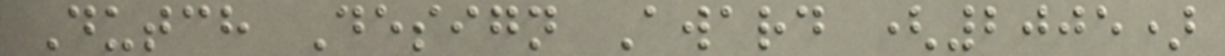Dutch Design Award (2005)
